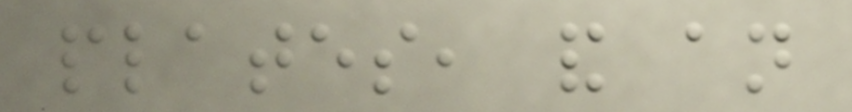plates, and an
